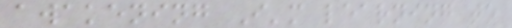awakening I'm learning to
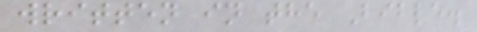written in the Bible.
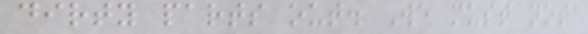dirty parts out. We must not
